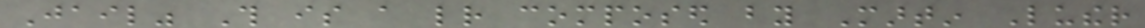Jail" This is a letter composed by Martin Luther
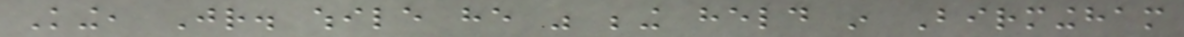King, Jr. while he was being held in Birmingham
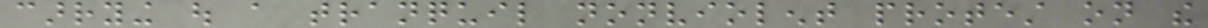carrying out a tranquil nonviolent protest on the
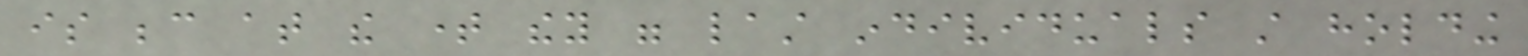is because at the time they were last individuals still holding
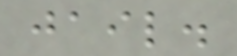jail.
